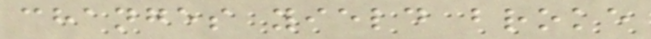changes yield broke
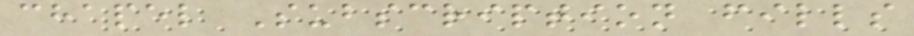chapel Subscription fills
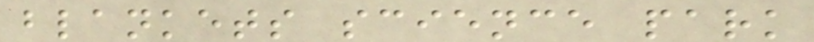blankets science park
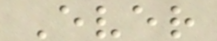Ever
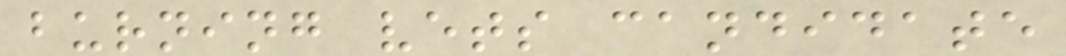burning vets candidate
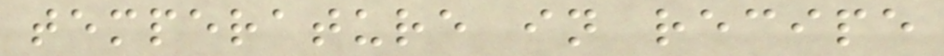temperature in recipe
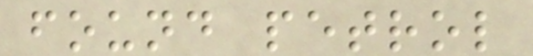found petrol
